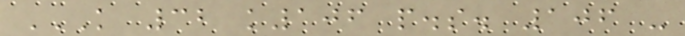K 32 K106 P.S. 106 -
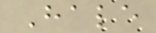Hale
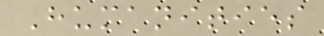Humanities
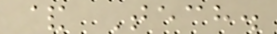& Tech.
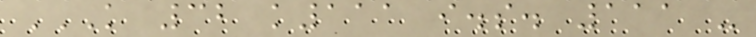K 32 K111 I.S. 111 -
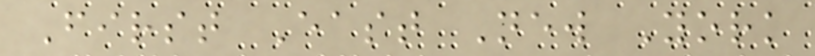First East New York
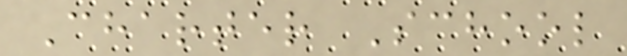Charter School
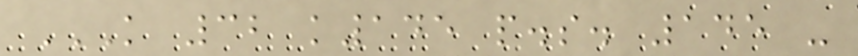K 32 K145 P.S. 145 -
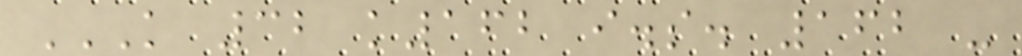K 32 K162 I.S. 162 -
